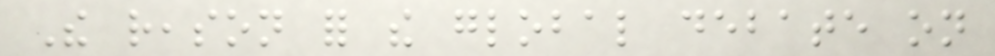The reason for the global debate on
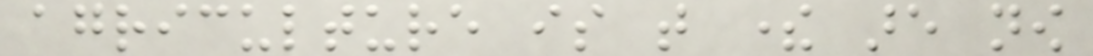agriculture is that there are now
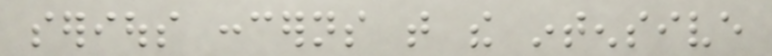serious concerns that the intensive
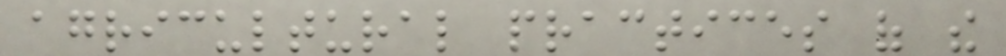agricultural practices of the
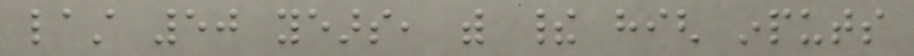last 50 years, with their high inputs
